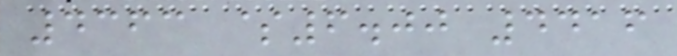4363 $6.00 4416
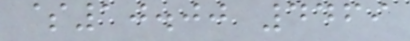$10.00 4469
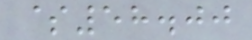$58.00
